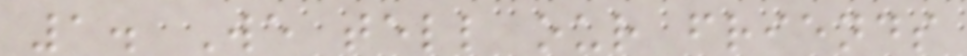1. We tell our friends
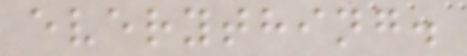everything.
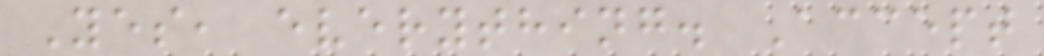Yes, everything. Accept
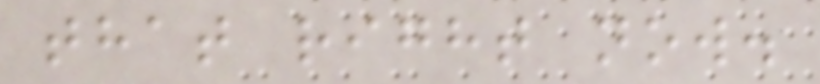that right now.
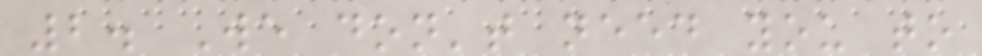2. We don't need you to
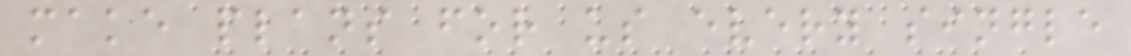make plans for us every single
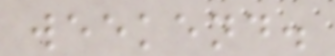weekend.
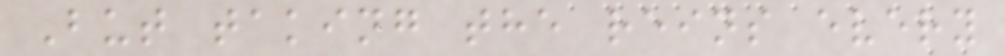But taking the reins every
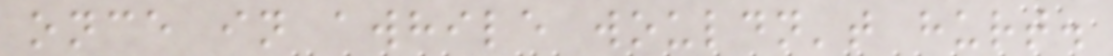once in awhile wouldn't hurt.
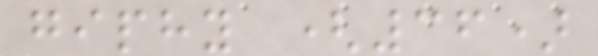giphy (36)
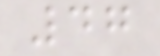47
